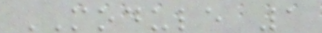MODULE 1
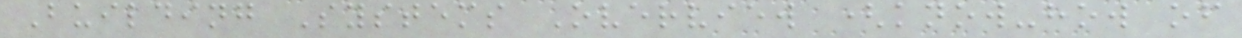Building Systems Overview (know-how of
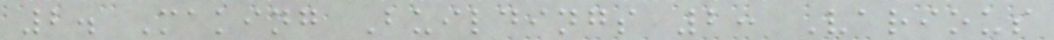2. Making Buildings 2: Various
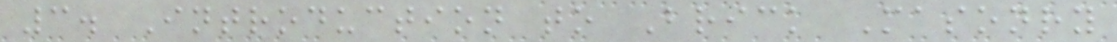3. Introduction to Brick Masonry
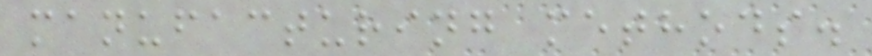manufacturing methods.
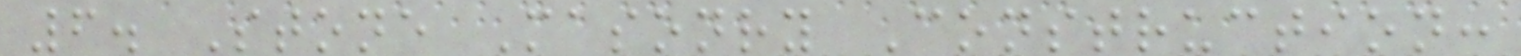6. Stone Masonry Construction:
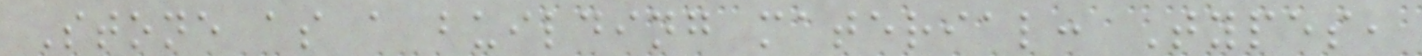Stone as a building material: Types,
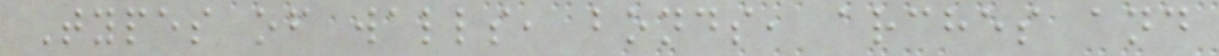Types of walls, bonds, arches and
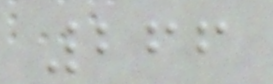266
